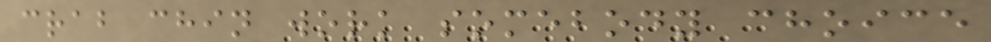crab chin work somebody choice
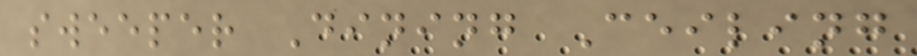sweeper Dining Ceiling
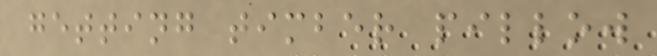getting timber pillow
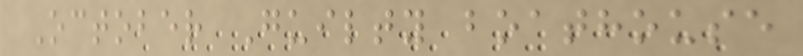October Guilty boathouse
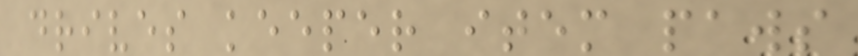drives keeper item paws
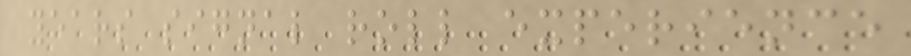years signal roll experience
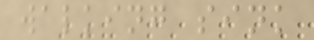walking sink
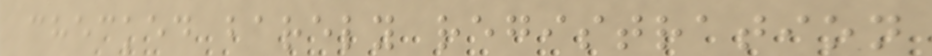checked barely registration
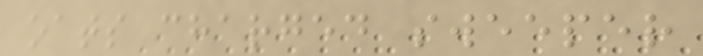oats charged sweeper
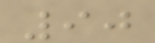90
